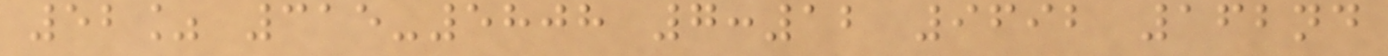52% 315-5808 7:12 9692 162nd
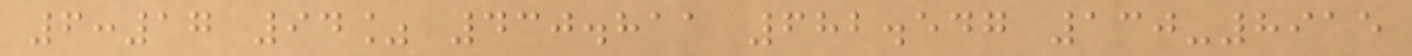6:17 94% 430.811 682.547 130-8915
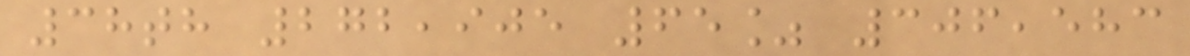38th 272,905 65% 306,583
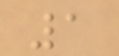1
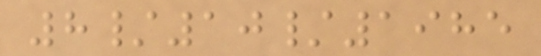8/10/1985
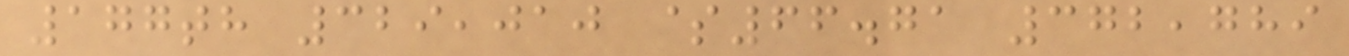177th 329,010 $66.71 372,789
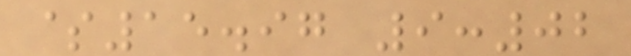$15.97 9:02
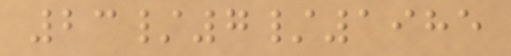23/7/1985
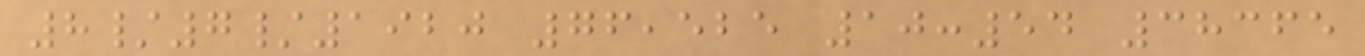8/7/1920 76,525 10:54 38365
